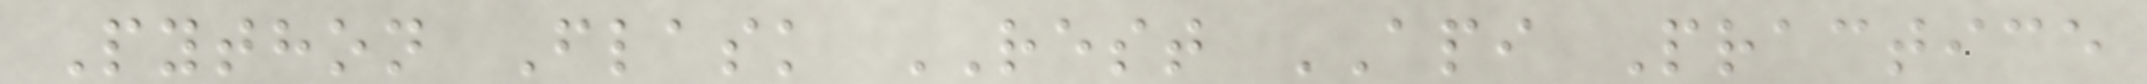Python Flask REST API Practice
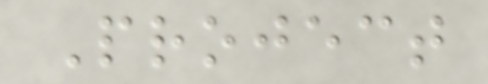Project
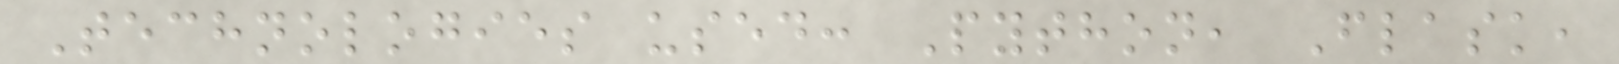Technologies used: Python, Flask,
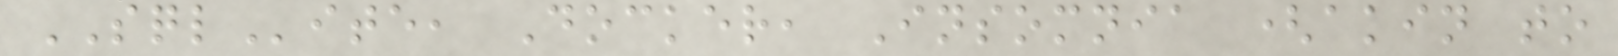SQLite, Docker, Insomnia (akin to
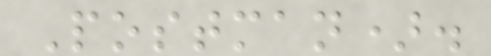Postman).
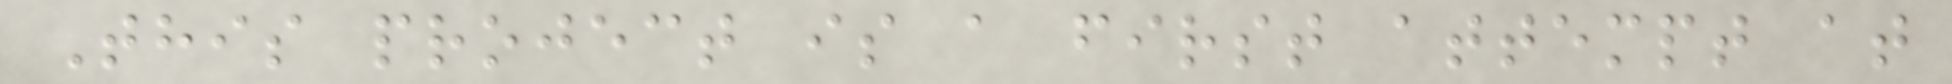This project is a first attempt at
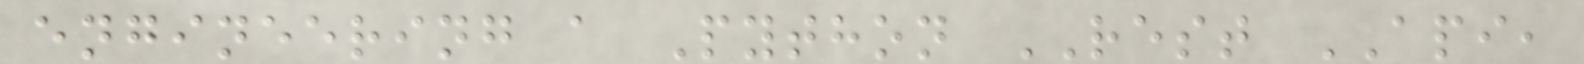engineering a Python REST API,
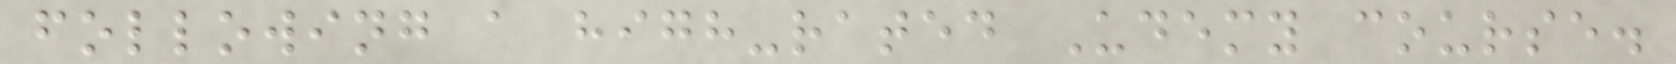following a high-rated Udemy course.
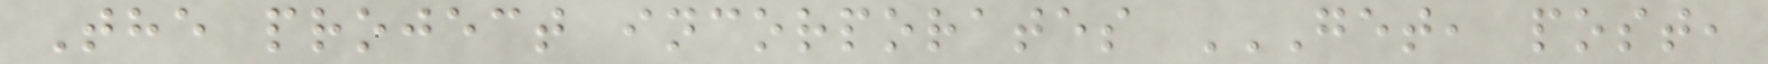The project incorporates GET, POST,
